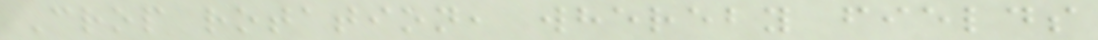Crop rotation, whereby fields
